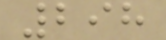298
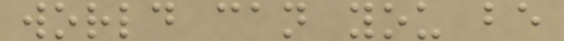world can you be
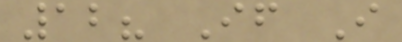12? If I
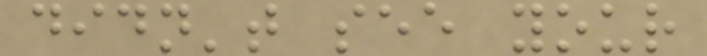didn't see your
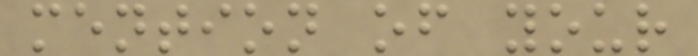mention of your
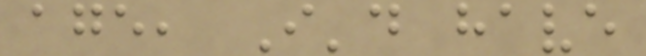age, I'd have
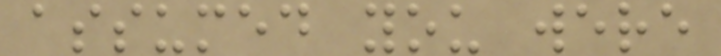assumed you were
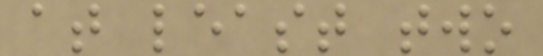at least two
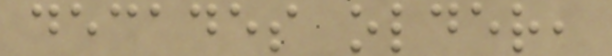decades older,
